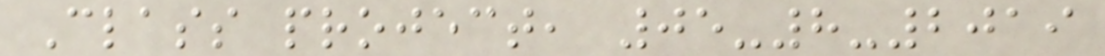Class project, 05-8-2019
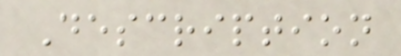Description
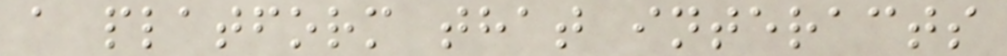a platform that interacts
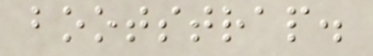bootstrap.
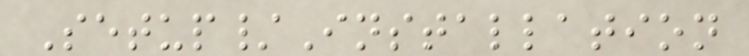Setup/Installation
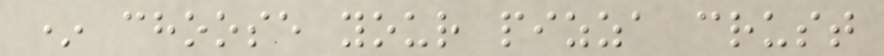* choose your pizza crust
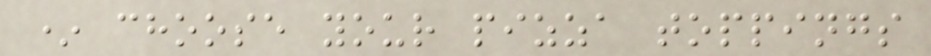* choose your pizza toppings
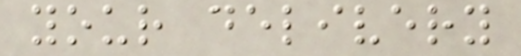your delivery
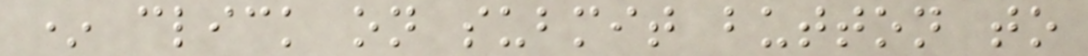* click on submit button to
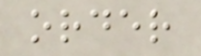order
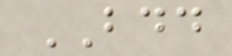BDD
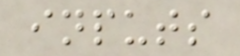inputs
